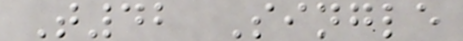T42 Single
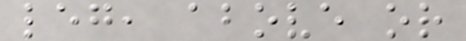leg, above or
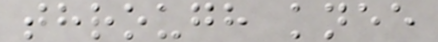through knee
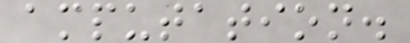amputation.
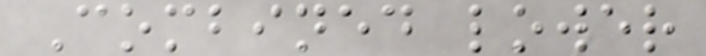Combined lower
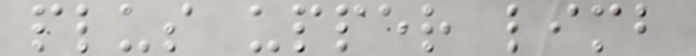plus upper limb
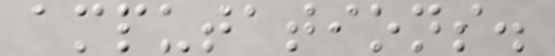amputations.
